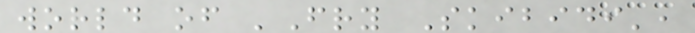world of 'Fry Skibidi',
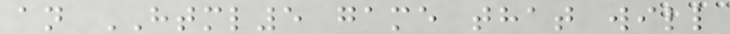an HTML5 game that will
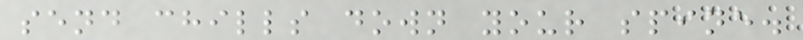send chills down your spine.
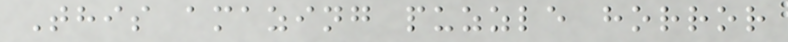This amazing puzzle horror
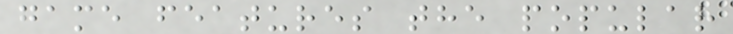game features the popular
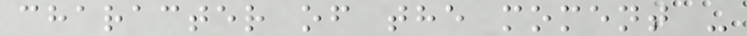character of the moment -
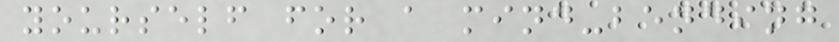yourself for a mind-bending
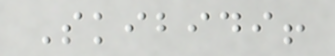Skibidi!
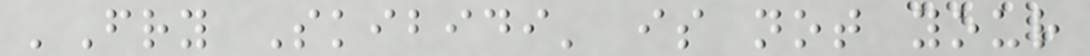'Fry Skibidi' is not your
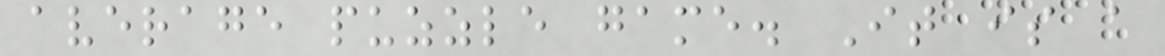average puzzle game. It is a
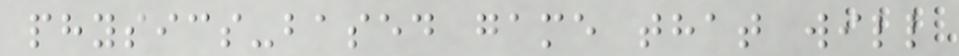physics-based game that will
